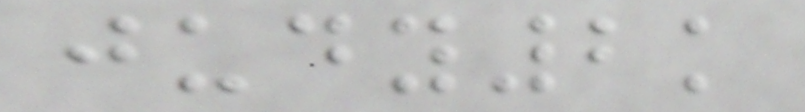judy2k
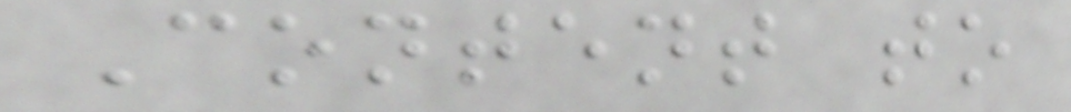Content to
